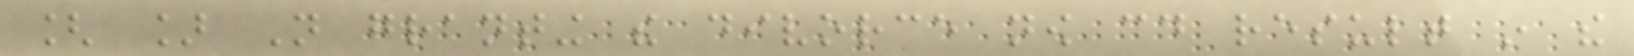[ ] Not granting the divorce now could result in the
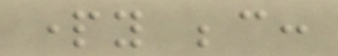party because:
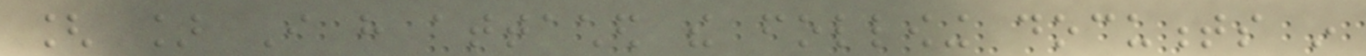[ ] I have attached the following documents in
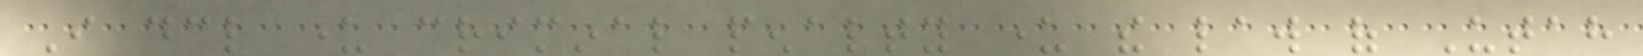I declare under criminal penalty under the law of Utah
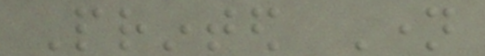Printed Name
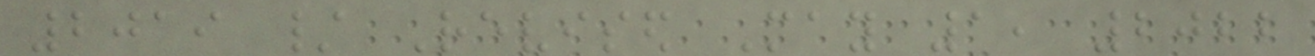2019 / Revised May 1, 2022
